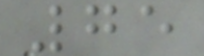75
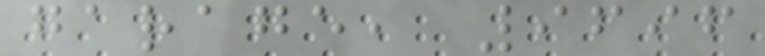garage, 9696
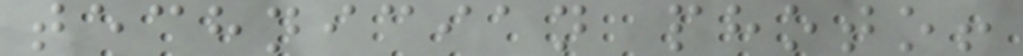technician photo!
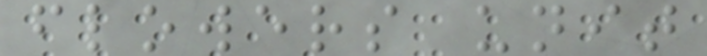flowers unit
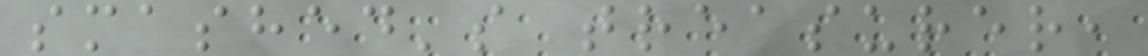smashed's treasurer,
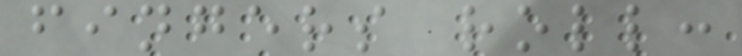fingers roll:
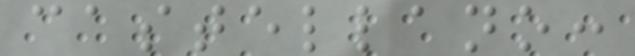castellano:
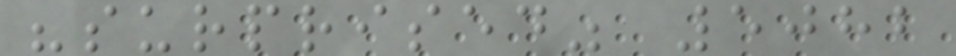"surprised" 5082
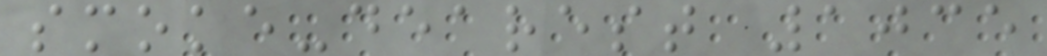smoke-dearest 1035
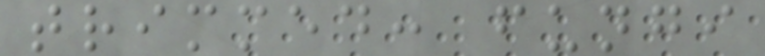trimmed: fungi
